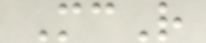McR
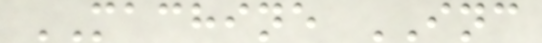MACHINE INC
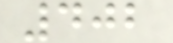402
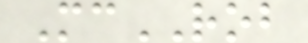McROB
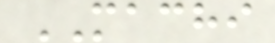MACHI
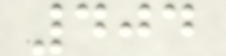404
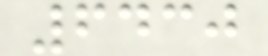6430
